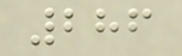286
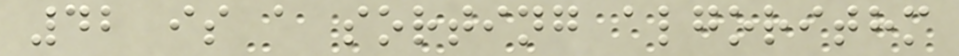42 is a sorting algorithm
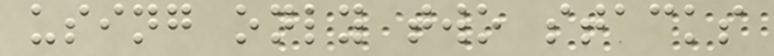using only two stacks
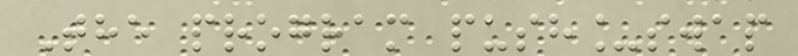The program push_swap
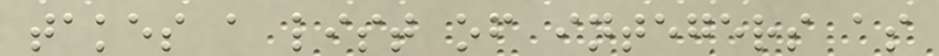takes a list of integers as
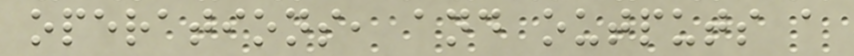operations, and outputs a
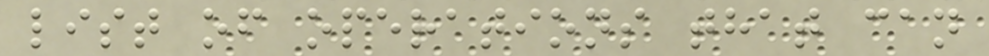list of operations that can
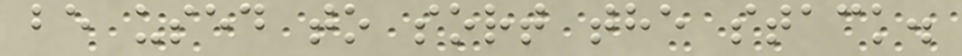be used to sort the stack.
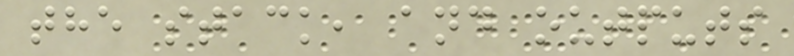the stack, and outputs
